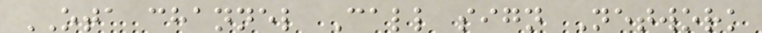OTA channel Call sign Network
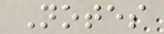Notes
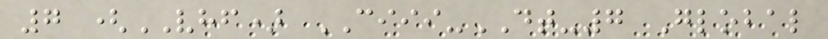7 (VHF) CIII-DT-7 Global
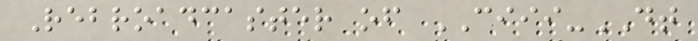Rebroadcaster of CIII-DT
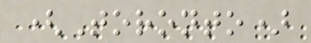(Toronto)
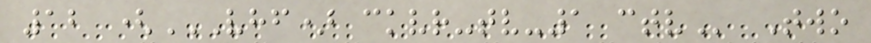12 (VHF) CKVR-TV-1 CTV Two
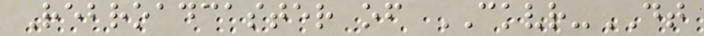Rebroadcaster of CKVR-DT
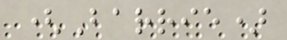(Barrie)
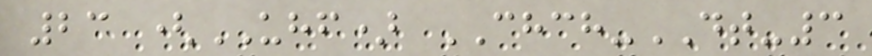23 (UHF) CHCH-DT-3
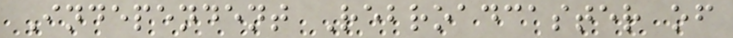Independent Rebroadcaster of
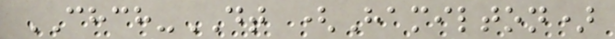CHCH-DT (Hamilton)
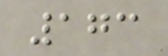173
